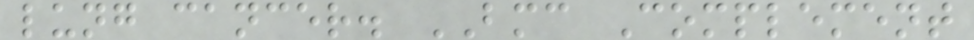lung cancer. BMC Complement
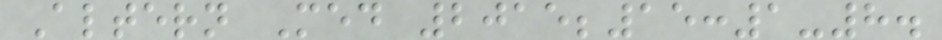Altern Med 2015;15:1-8.
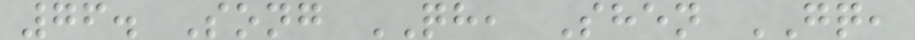76. Song QH, Shen GQ,
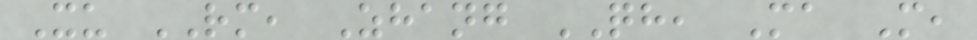Xu RM, Zhang QH, Ma M,
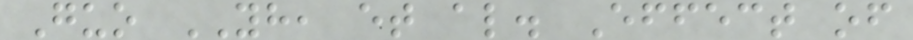Guo YH, et al. Effect of
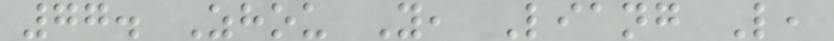77. Zhou Y, Liang L,
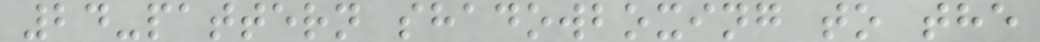24-pattern shadowboxing to the
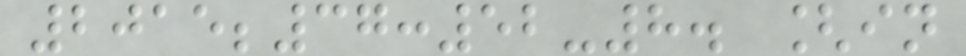2015;37:52-8. [in
